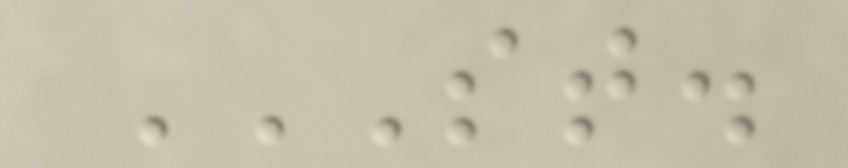ST.
